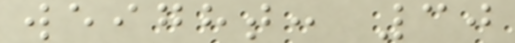weight: 30
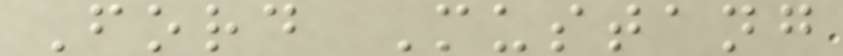Ford Mustang
